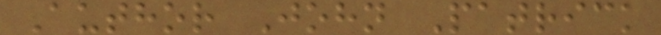Author John Patrick
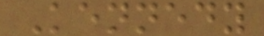Kennedy
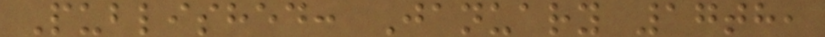Published: January 17th,
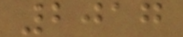2017
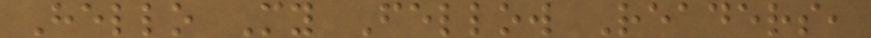Hello My Fellow Readers,
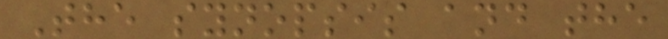The synopsis and the
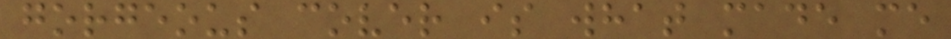gorgeous cover is what made me
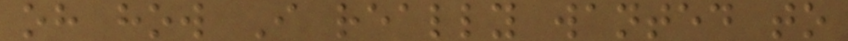oh how I really wanted to
